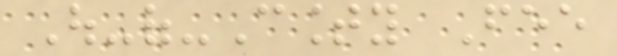Out-of-County Fee
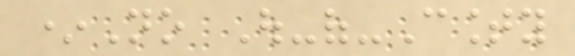*No Out-of-County
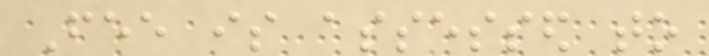Fee is assessed to
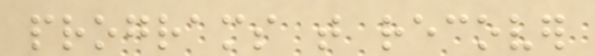programs that recover
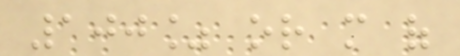100% or more of
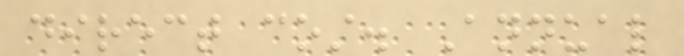direct cost. Annual
